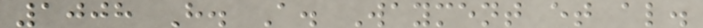1008 H. A. Wayment et al.
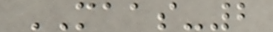MAAS-2
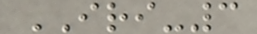IRI-3
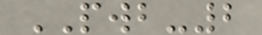PWB-2
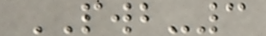PWB-3
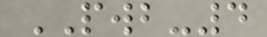PWB-4
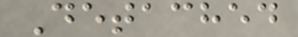Detached
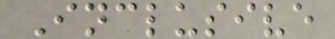Inclusive
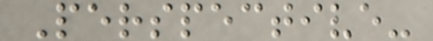Perspective-
